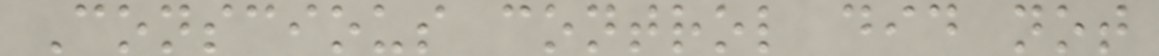Conscious control did not
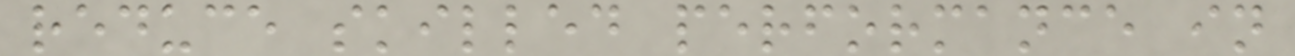reduce skilled performance in
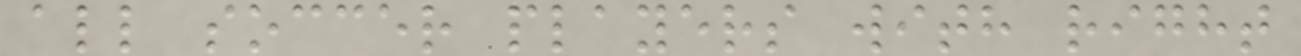all soccer players with right
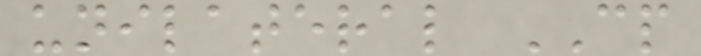unilateral CP
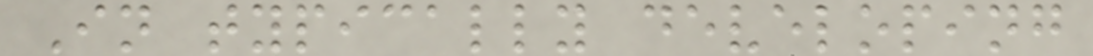In typically developing
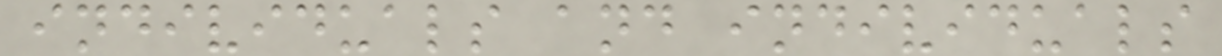individuals and individuals
